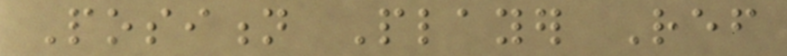Position Player Ref
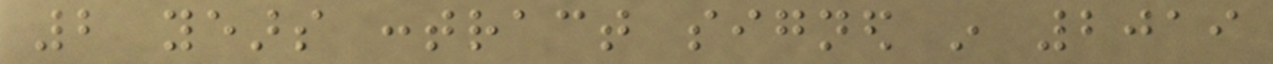2 years contract signed in 2019
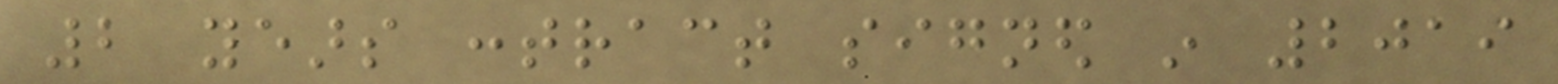2 years contract signed in 2019
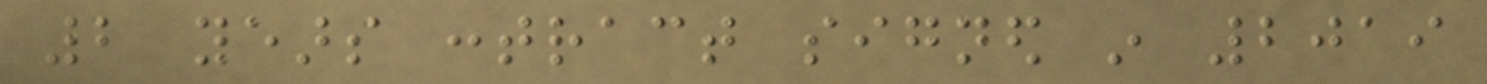2 years contract signed in 2019
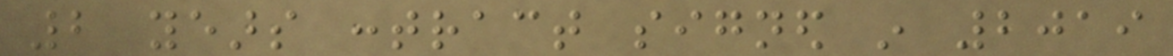2 years contract signed in 2019
